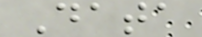Data
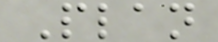Plan
